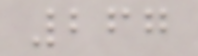267
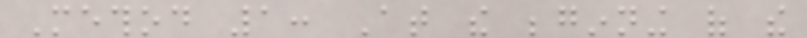Method 1: At the beginning of the
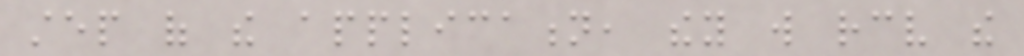step of the application, they will receive the
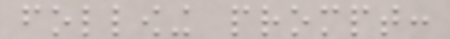following prompt:
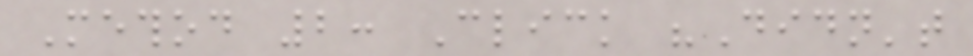Method 2: Click "Didn't
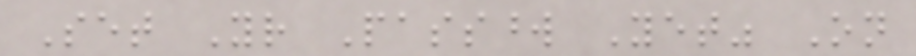Set Your Password Yet" On
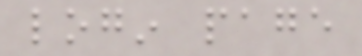login page
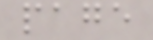page
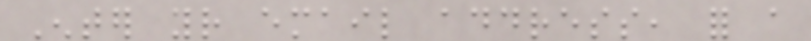Enter your email address, for a
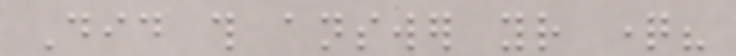Did this answer your question?
